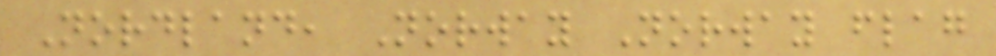Nordland, Norway Norway flag
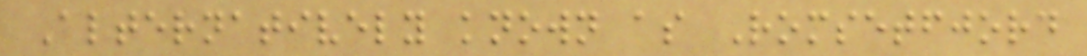Alternatively known as Romsetfjord
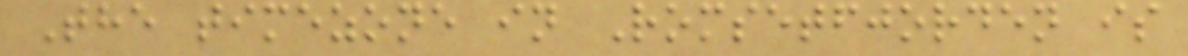The timezone in Romsetfjorden is
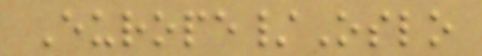Europe/Oslo
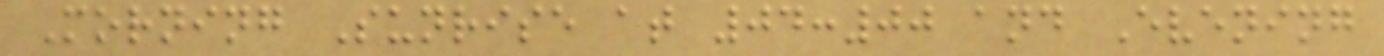Morning Sunrise at 04:00 and Evening
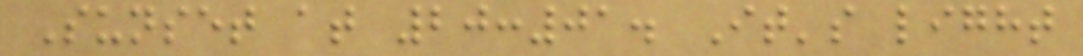Sunset at 20:01. It's light
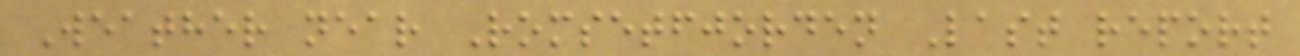Weather near Romsetfjorden Last report
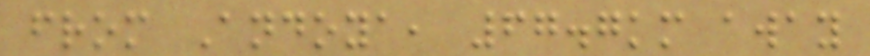from Andoya, 67.7km away
